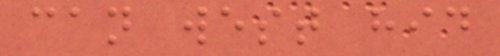can west hid
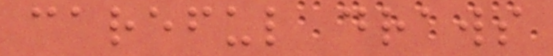careful draws
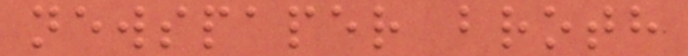newspaper broth
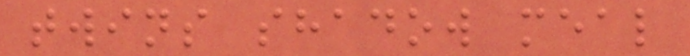twins shadow meal
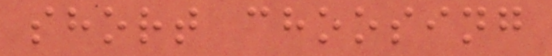short choosing
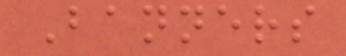Banners
